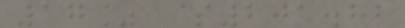17% $201.82
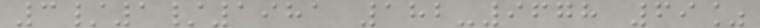3/1/1981 182-9678 69%
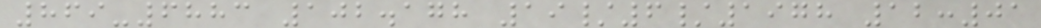869-6883 102.178 19/6/1978 12:01
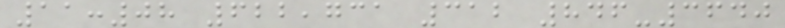11:08 622,731 312 846-3640
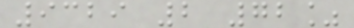9329 2 72%
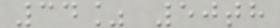34% 50th
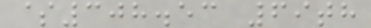$308.53 69th
